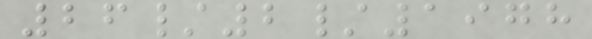26/2/1978
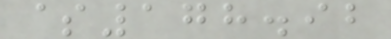$178.92
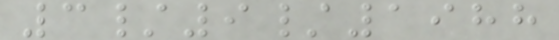3/9/1988
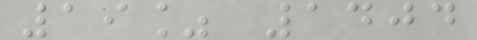19% 1404
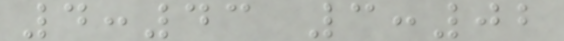4:43 3:02
